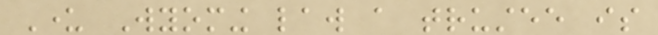Under Wyoming law a trustee is
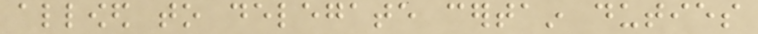allowed to delegate certain duties
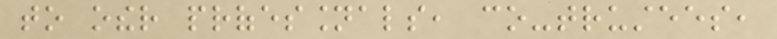to other professionals, co-trustees,
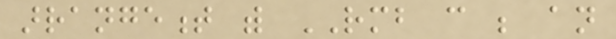arrangement with RMB can be an
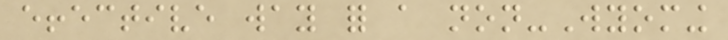effective way for a non-Wyoming
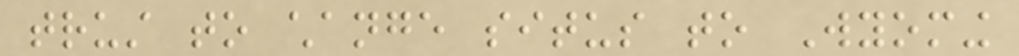trust to change situs to Wyoming
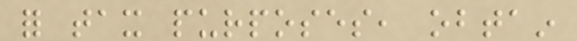for tax purposes, obtain
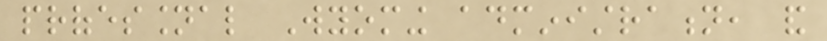professional Wyoming administration, and
